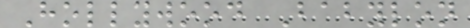Hollywood Babylon
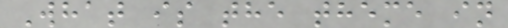What is the theme in
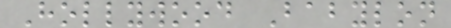Hollywood Babylon
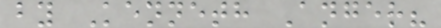by Kenneth Anger?
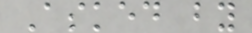Asked by
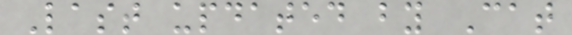Last updated by Cat
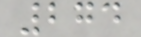274
